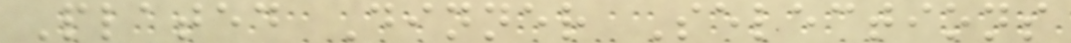Plated Dinner Selections
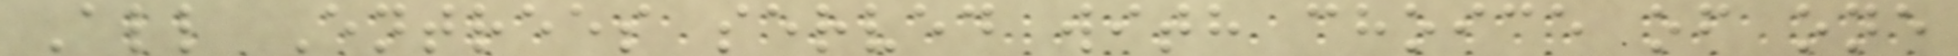All Entrees served with choice of one
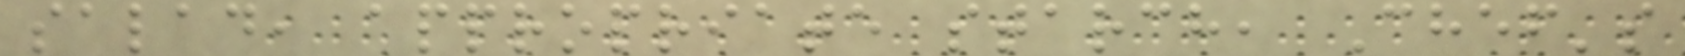salad, appropriate starch, Chef's
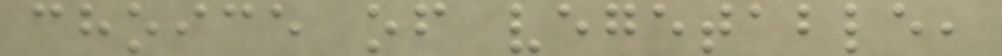choice of vegetable,
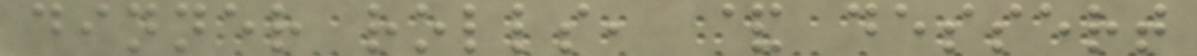dinner rolls, & dessert
